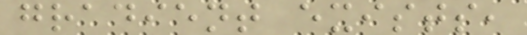gradient exists,
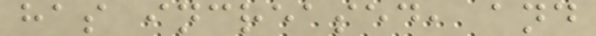has increased, and
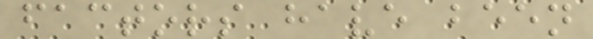factors have been
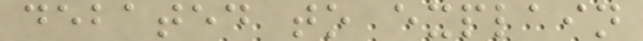debated to explain
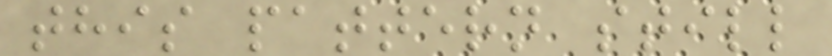this pattern still
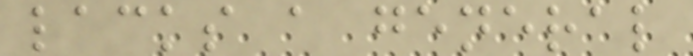lacks a general
